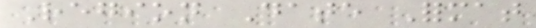Region Date Format
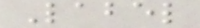Label
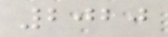2020
